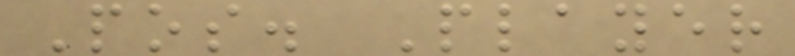Pos. Player
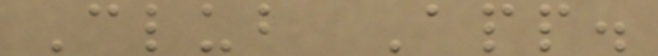Club App.
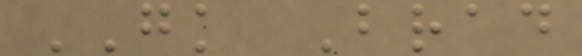GK Brad
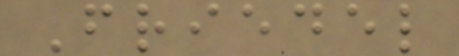Friedel
